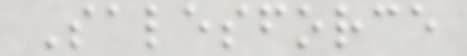Salesforce
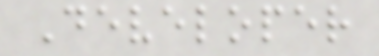Developer
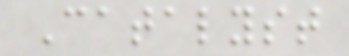Catalyst
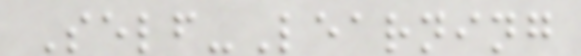Self-Learning
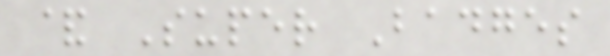& Super Badges
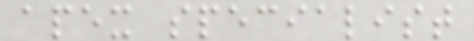apex specialist
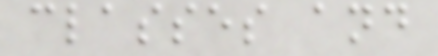classes and
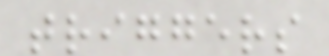triggers
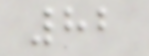82
